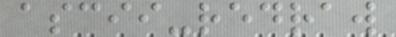ascii-redraw
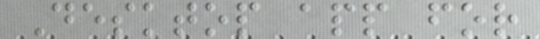Desktop app for
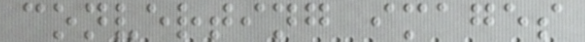converting images
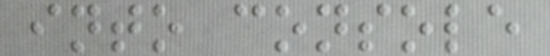into console
